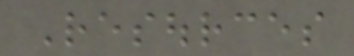Resources
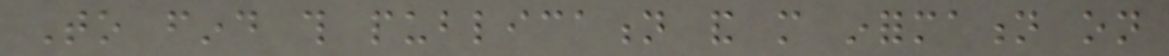To find this publication and more information on
